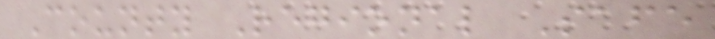County Regional Safe
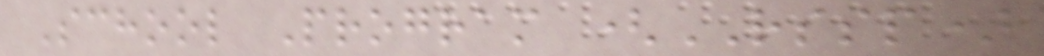School Program (RSSP)
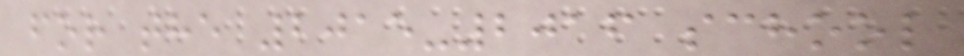for the 2015-2016 school
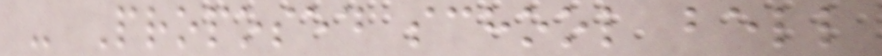- Proposed school bell
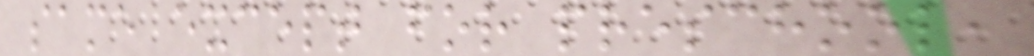same except for preschool,
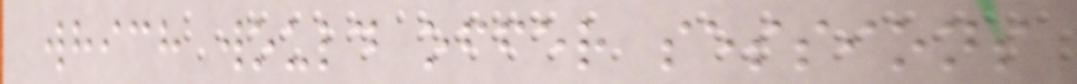which would offer sessions
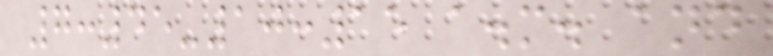7:45-10:15 a.m. and
